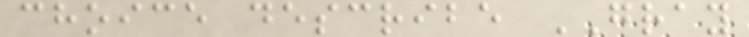choice describe GRAY
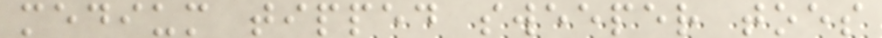medium tipped sweeper toes
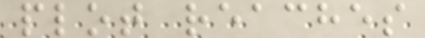plot reaches
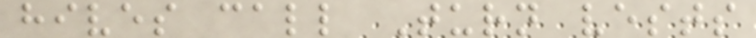hives call Turn vests
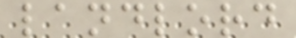landlord
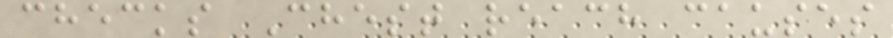checks Chest reach causes
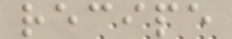recipe
